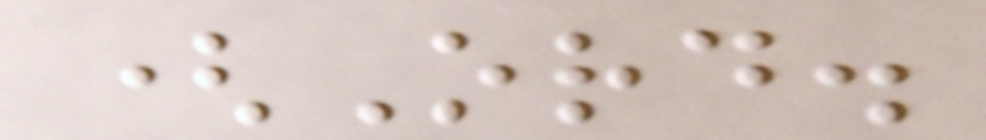(Ord.
